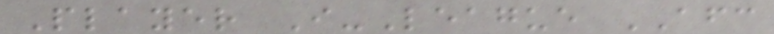Player I-League AFC
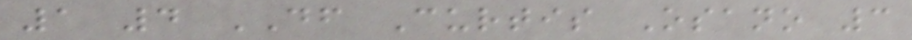1 4 DF Curtis Osano 3
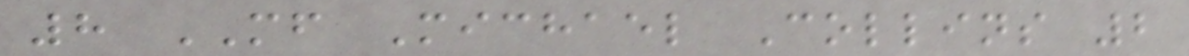8 MF Michael Collins 2
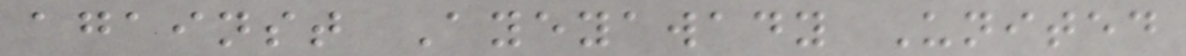against Ayeyawady United
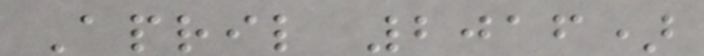April 2016)
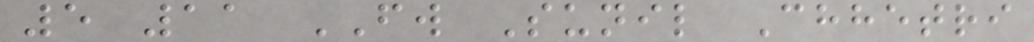5 11 FW Sunil Chhetri
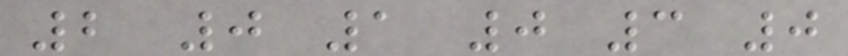2 0 1 0 3 0
